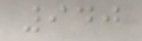940
